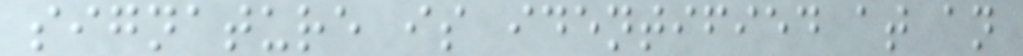signature is identified at an
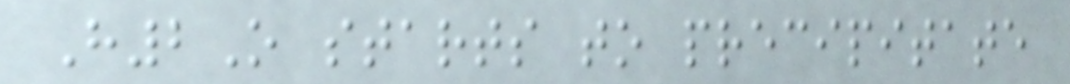H2O starts to precipitate
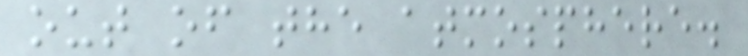out of the atmosphere.
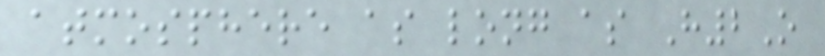atmosphere as long as H2O
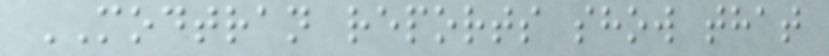MODTRAN reports show that
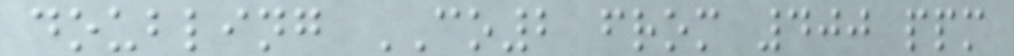doubling CO2 from 400 ppm
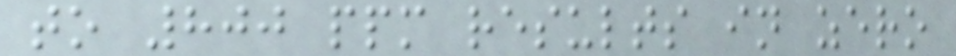to 800 ppm results in zero
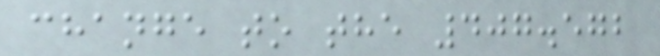change to the 407.572
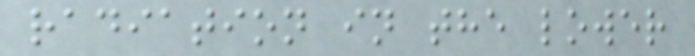radiation in the lower
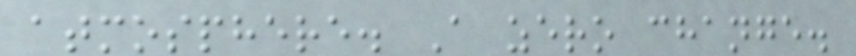atmosphere. A zero change.
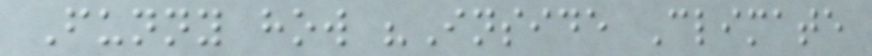Funny how "Inside Climate
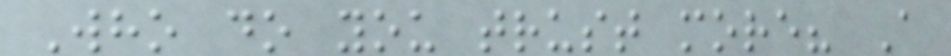Who do you trust more? A
